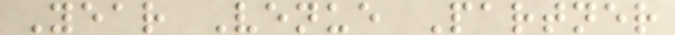Year Venue Partner
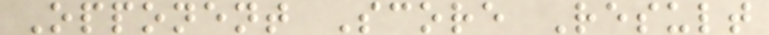Opponent Score Result
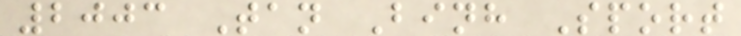2003 Tan Binh Sport
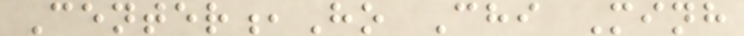Center,Ho Chi Minh
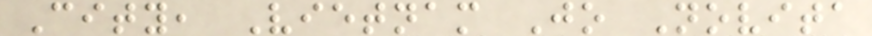City, Vietnam Jo Novita
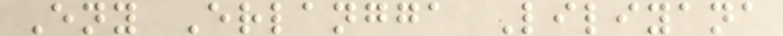Eny Erlangga Liliyana
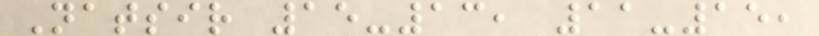Natsir 15-13, 11-15,
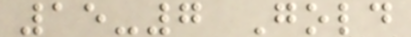15-7 Gold
